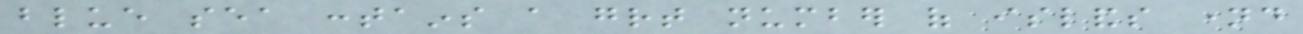blue sea contains a great number of islands named
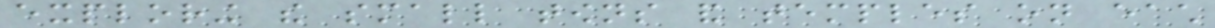exploring the small towns and temples on each
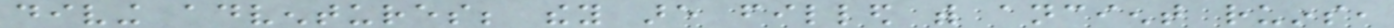diving adventures; they are filled with ancient ruins,
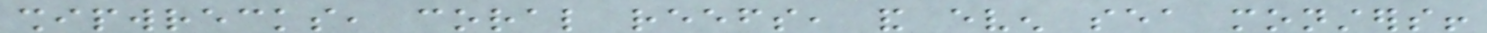shipwrecks, coral reefs, and even sea monsters!
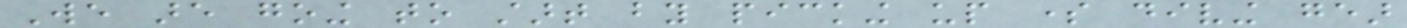We are going to start by picking up some diving gear
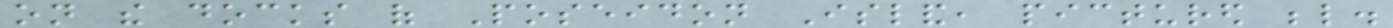on the docks of Poseidon Island, pictured below.
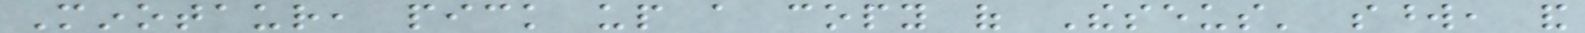Minotaur, pick up a copy of Theseus' sword, and
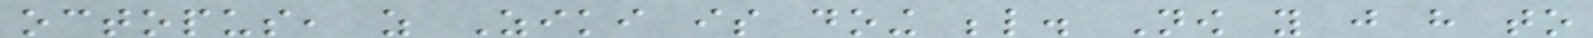octopus, as Ziki is doing below. Now you just have to
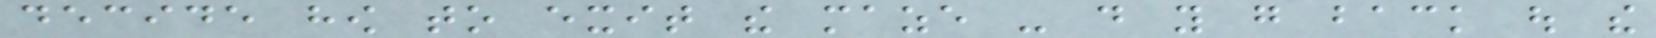decide how to exit the maze - do you go back out the
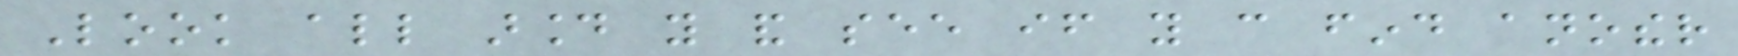Look all around you and see if you can find another
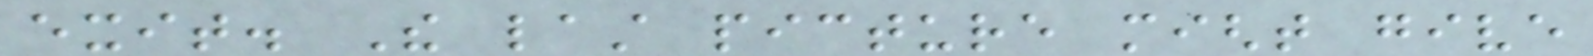exit. The last picture might give
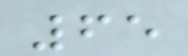65
